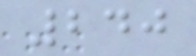240
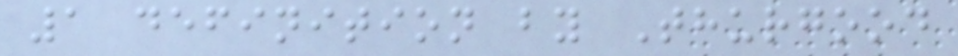1 definition by Thurgood
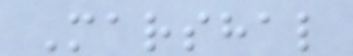Marshal
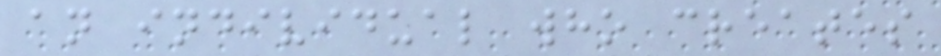an individual who creates
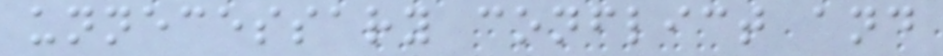unnecessary conflict and
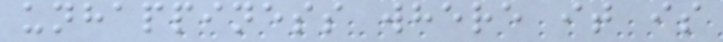unhappiness where it is
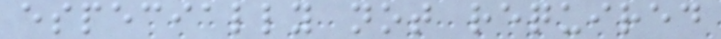especially not required
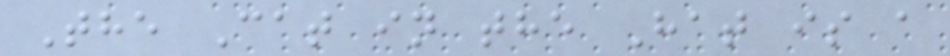The Cat in the Hat is a
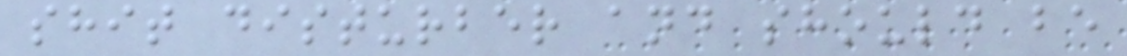shit disturber and should be
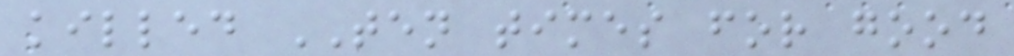killed TEN times for good
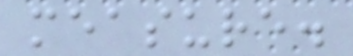measure.
